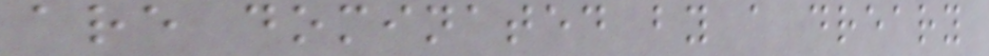are dominated by a dreary
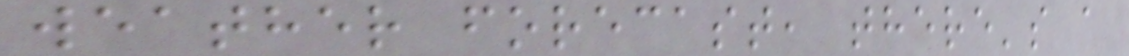weather forecast, there's a
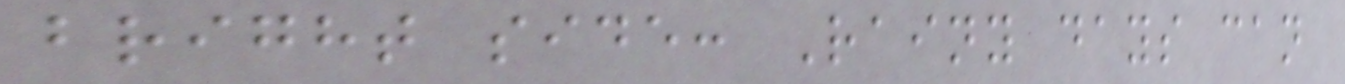bright side: Rainy days can
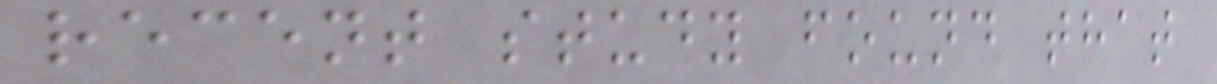recent study found that
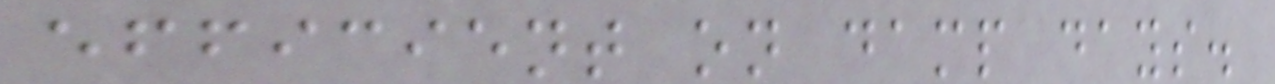efficient on damp days.
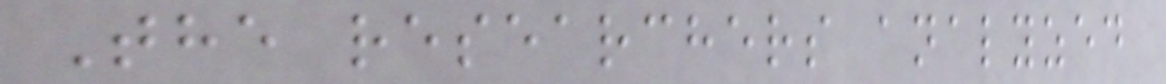The researchers analyzed
